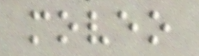moveo
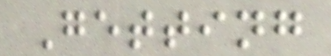Getting
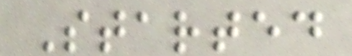Started
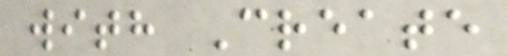with Create
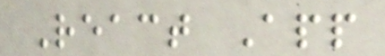React App
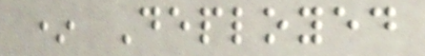* Deployed
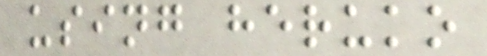using heruko
